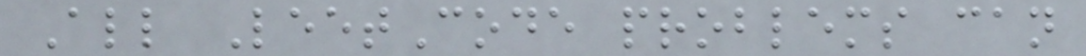All LeetCode problems can
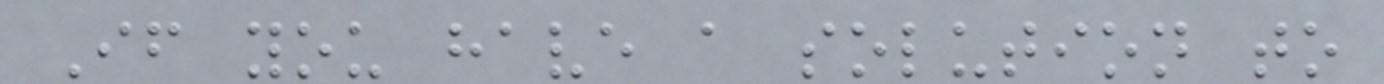If you have a solution to
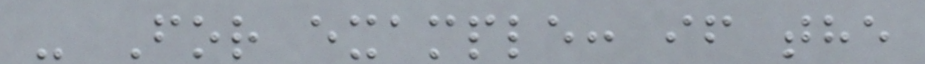- For example: if the
